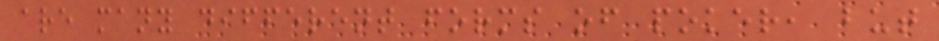are many different forms of poker, but
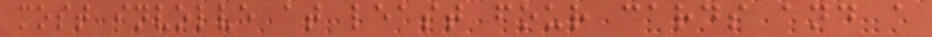most involve at least four cards and a
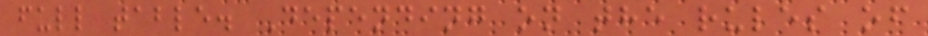full table. Depending on the rules of
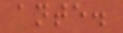ante.
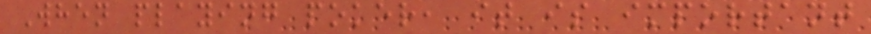When playing poker, it is important
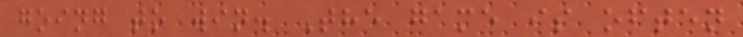going to win. The game is often
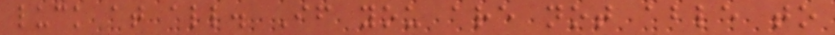luck at all. If you are not able to
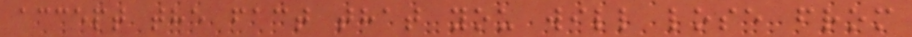accept the fact that you will lose from
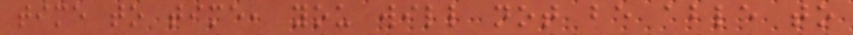time to time, you will not be able to
